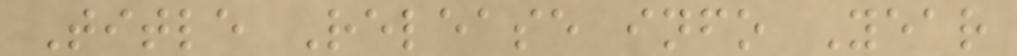Title Release info Year
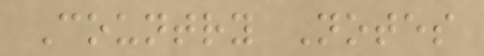Country Notes
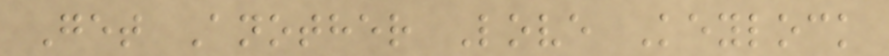Get Another Love Keylock
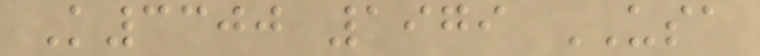K3300 1979 USA
